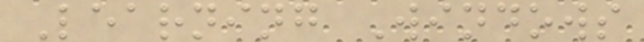Learning Windows
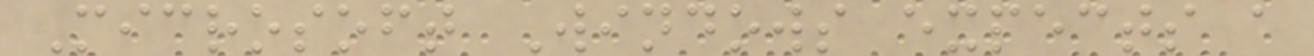Microsoft Windows expects a
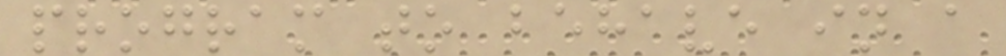program to behave in a
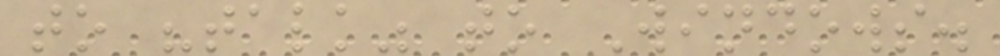to "talk" to Windows.
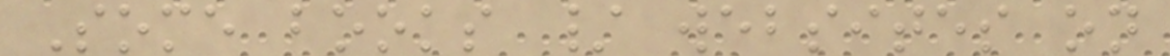Some books / websites on
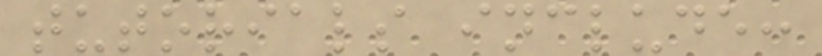tutorials include:
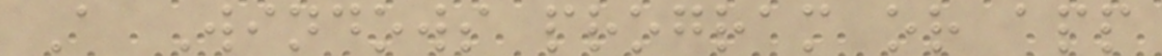A Windows program or app
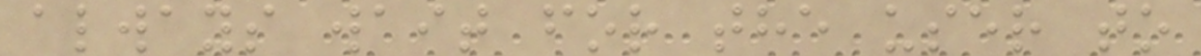always wait for the user to
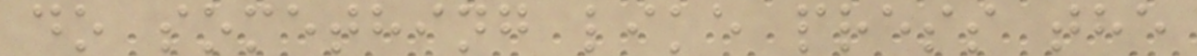do something like press the
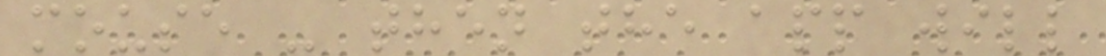mouse - then the app will
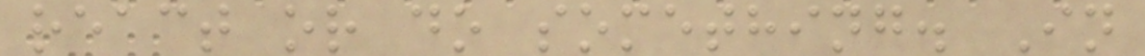react or do something. In
